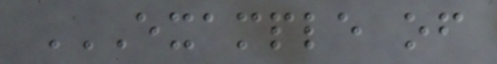EXAMPLE OF
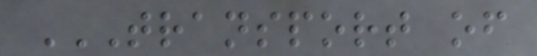TRANSPORT OF
